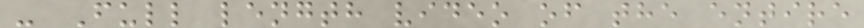- Full length video of the entire
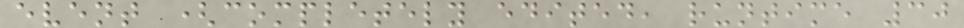event (completely edited, runtime 30
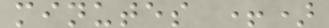minutes +)
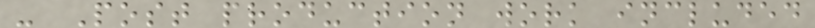- Post production work included
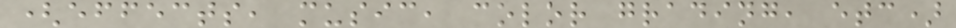(effects, music, color grading, etc)
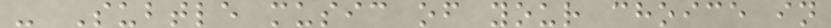- Subtle music of your choice in
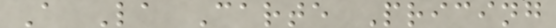A La Carte Pricing
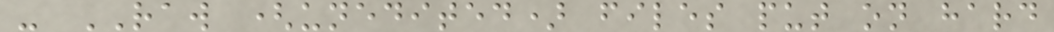- RAW (unedited) files put on hard
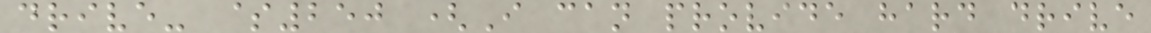drive- $250 (I can provide hard drive
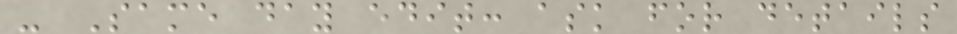- Same day edit: ask for details
